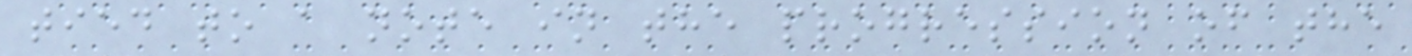tied to a note in the progression of the
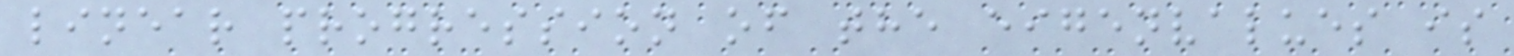linear progression of the eigenvalues is
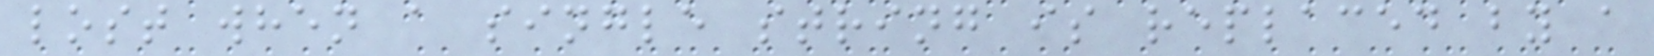lost when a single string is replaced by a
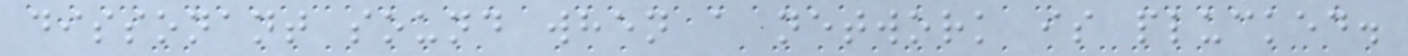dissonant sound when a network is plucked.
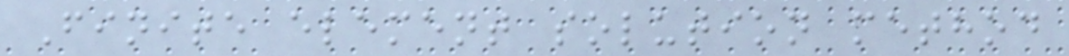Finite element solution method
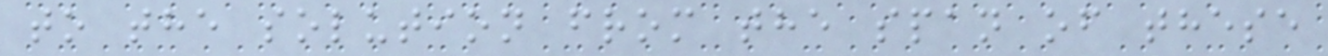to the solution from the span of these
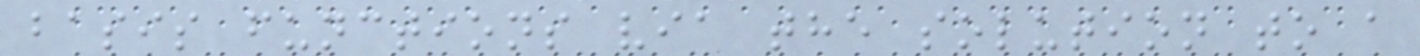basis functions via the solution to a
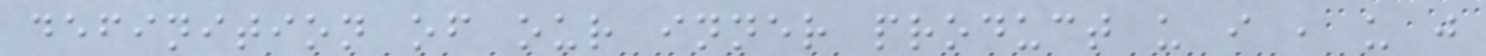definition of our inner product u i , u j
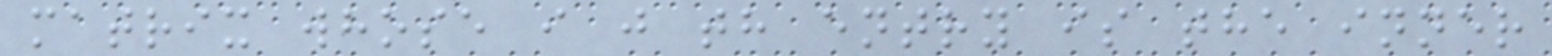matrix whose i j th entry is the inner
